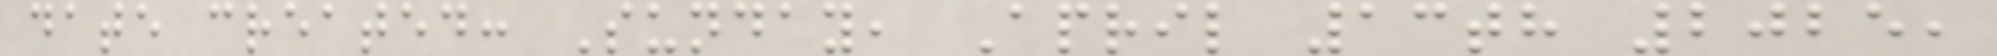date created: Sunday, April 13th 2025,
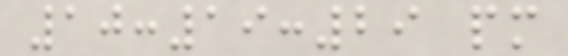10:19:29 pm
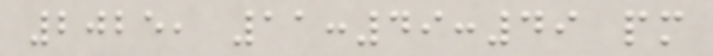2025, 11:49:49 pm
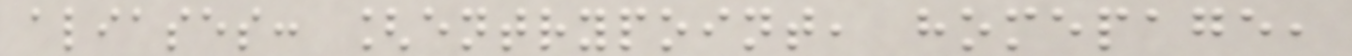aliases: [entrypoint, homepage,
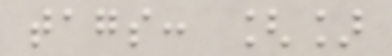tags: []
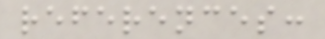references:
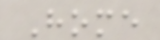Home
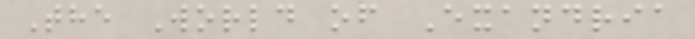The World of Exandria
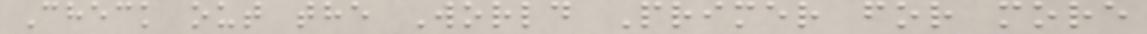Check out the World Primer for more
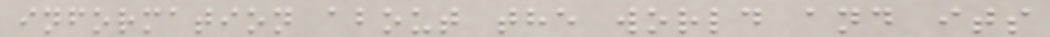information about the world and its
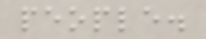people.
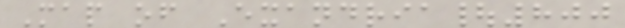Map of Exandria|800
